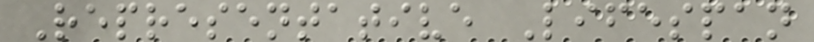Representative Lifespan
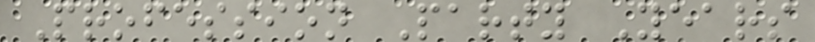Profession Party Years
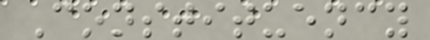Constituency
